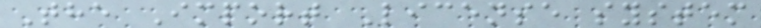The Import License system
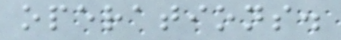operations.
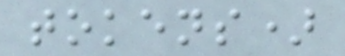tokens)
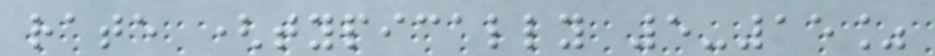rate (typically 5-15%
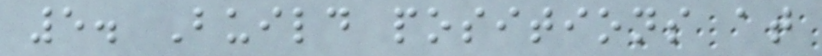5. Build positions at
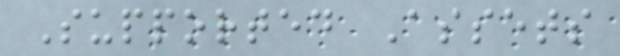Supported Assets
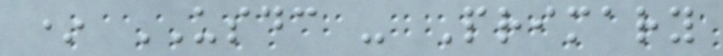* USDC - Primary
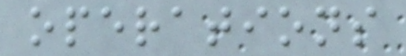operations
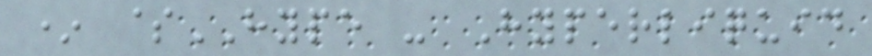* $HYPE - Hyperliquid
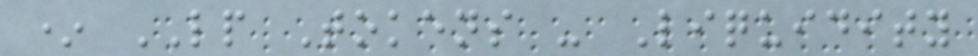* LP Tokens - Liquidity
